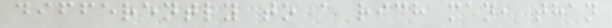differently to a rich man, than
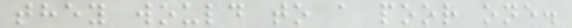they would to a poor one.
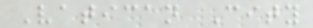Vatican City
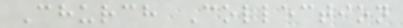Church Collection
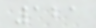121
